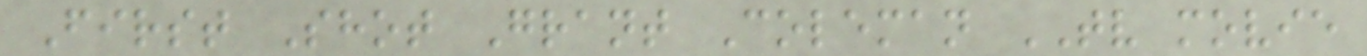First Shot Grant Coleman TV movie
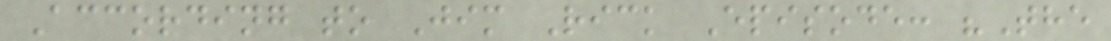According to Jim Rick Episode: "The
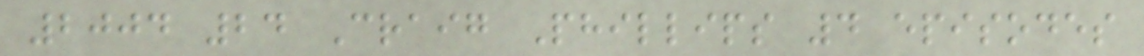2004 24 Craig Phillips 4 episodes
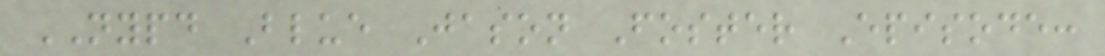NYPD Blue Jason Foster Episode:
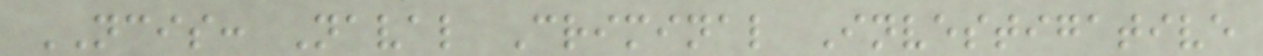NCIS: Naval Criminal Investigative
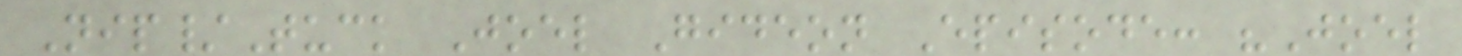Nip/Tuck Joel Gideon Episode: "Joel
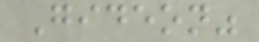Gideon"
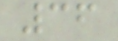36
